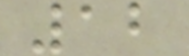12
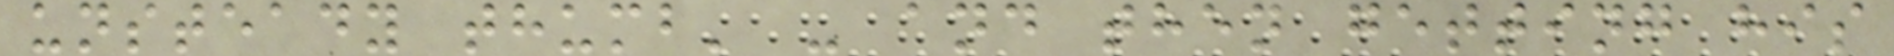unsteady thumb' - and then getting his
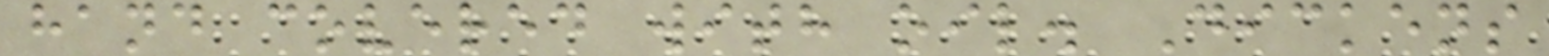hand covered with oil. Dickens
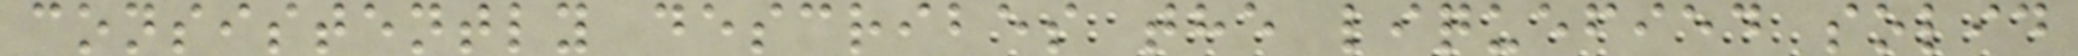consistently describes the liquefied solid
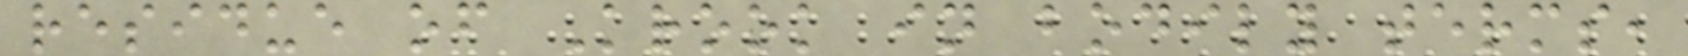residue of Krook in bodily terms,
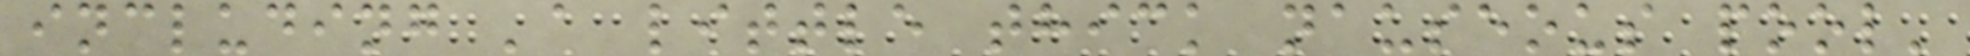including 'a little thick nauseous pool'
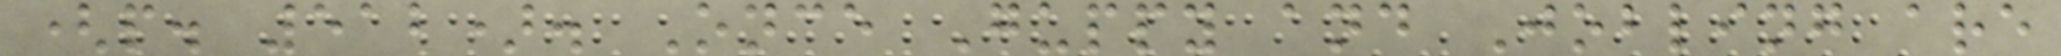(p. 512). Once Guppy and Jobling are
